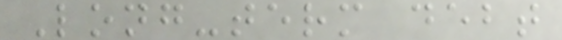Long-term debt
